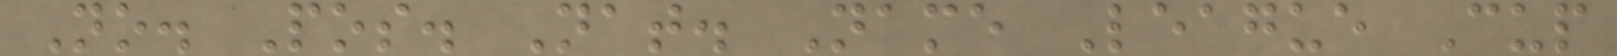No. Pos. Nat. Name League Cup
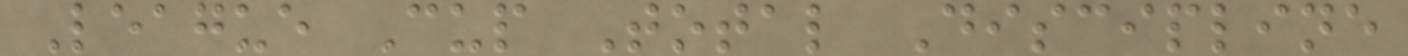League Cup Total Discipline
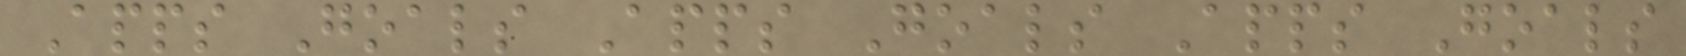Apps Goals Apps Goals Apps Goals
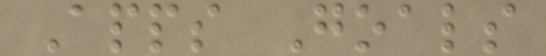Apps Goals
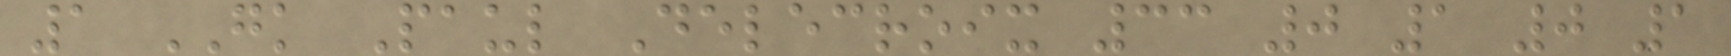1 GK Paul Delecroix 33 0 1 0 1
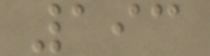193
